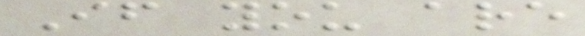If you are
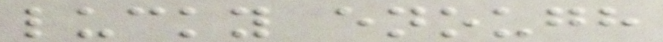lucky enough
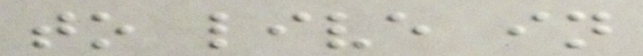to live in
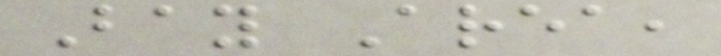Bay Area,
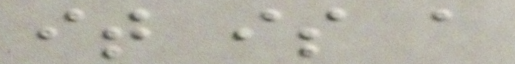it is a
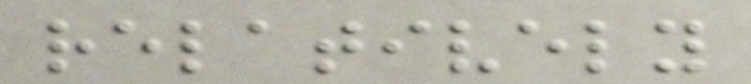relatively
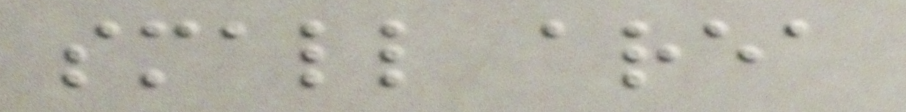small area
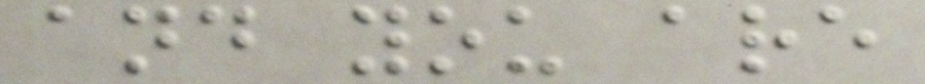and you are
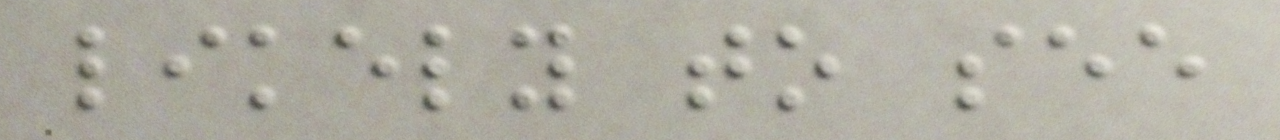likely to see
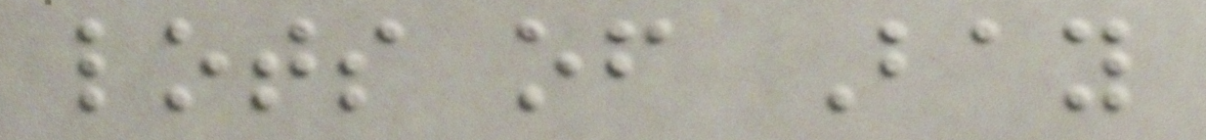lots of Bay
